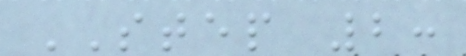STEP 2:
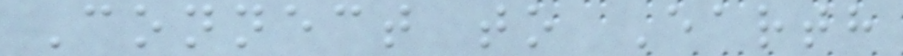Connect to Earth
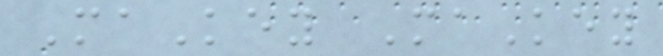MaKey MaKey
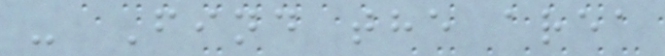- Find the area
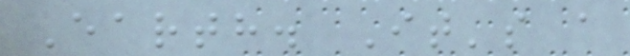Earth. It's a
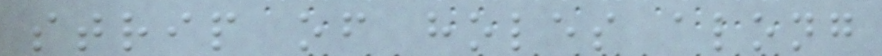strip of holes along
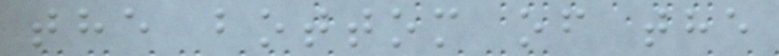the bottom of the
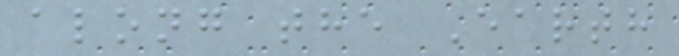along the Earth
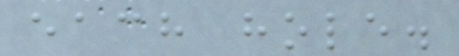each hole.
